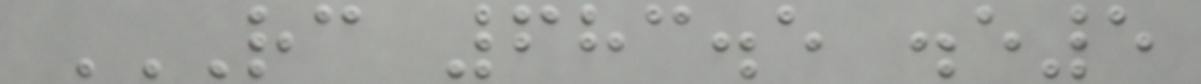RC 683.5 .E5
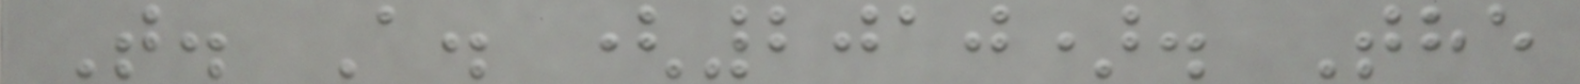T. A. (2010). The
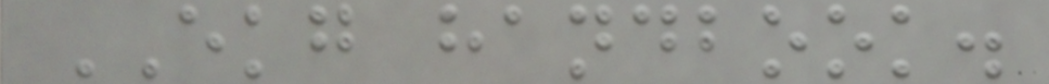EKG handbook.
